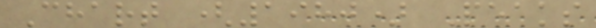Chart (1980) Peaks
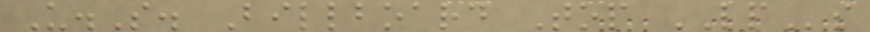U.S. Billboard Top LPs
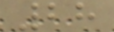28
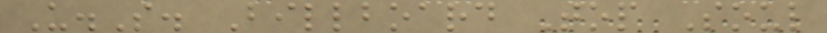U.S. Billboard Top Soul
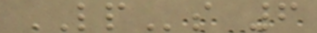LPs 6
